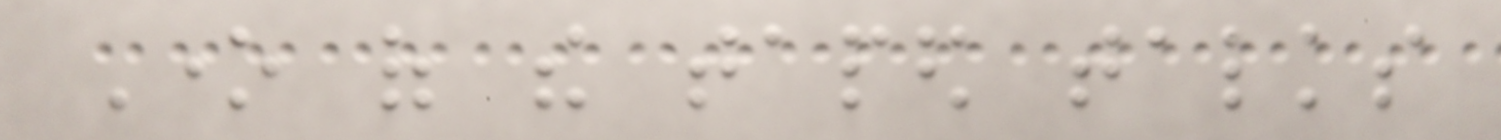One of the taped talks
